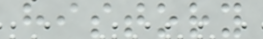history
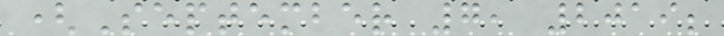(September 7, 2019;
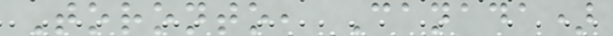Toronto, Canada)
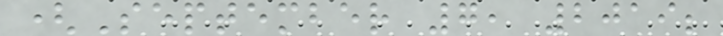(September 7, 2019;
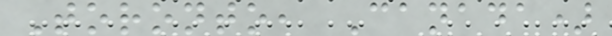Toronto, Canada)
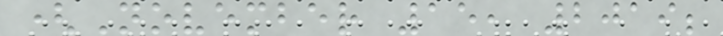(November 15, 2019;
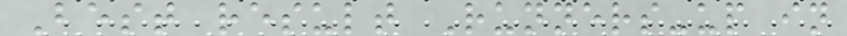Best result Runners-up in
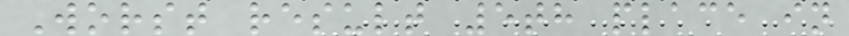Worst result 5th place in
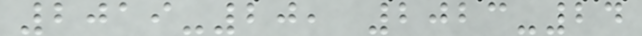2019-20, 2023-24
